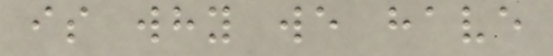is why we have
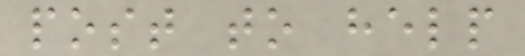post to help
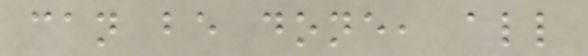can be done, all
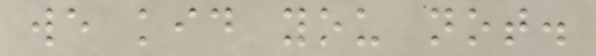we kid you not.
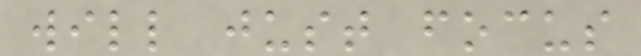will just focus
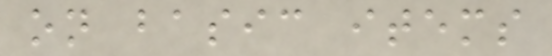on basic items
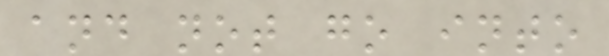and not go into
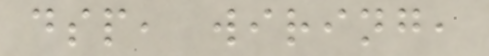dsp, wiring,
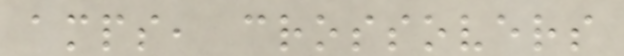amps, crossovers
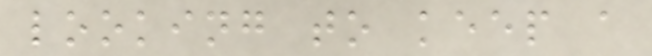looking to keep a
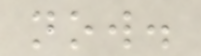now.
